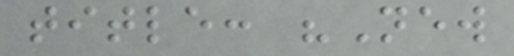title: "New
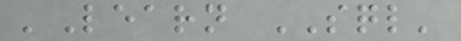'Learn SQL'
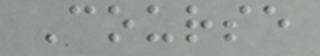Course
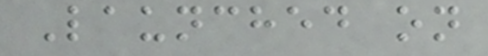Launched on
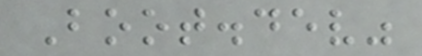Boot.dev"
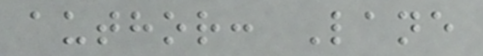author: Lane
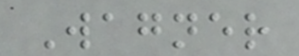Wagner
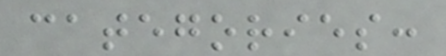categories:
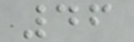46
